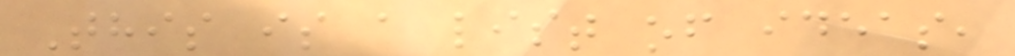This is a list of ideas,
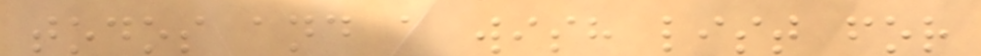todos and a wish list for
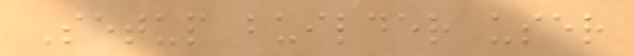Setup builder user
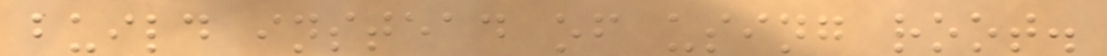build instead of using root.
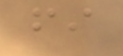fi
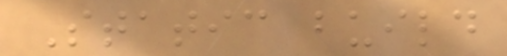Static build
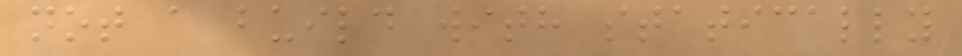not a build with statically
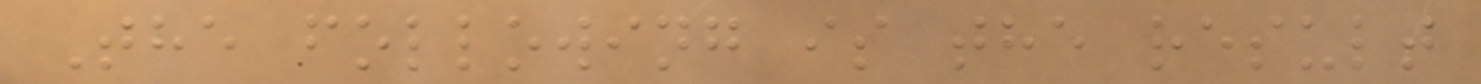The following is the result
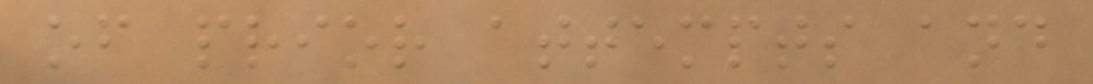of prior attempts and
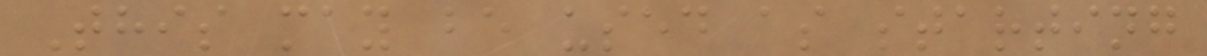This may be used as starting
